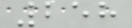258
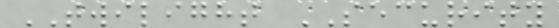TWILIGHT SECURITY
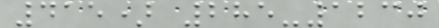415) 285-1230
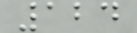124
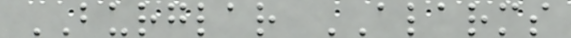BURGLAR ALARMS
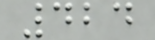424
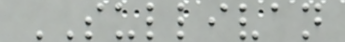SULLIVAN
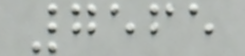7565
